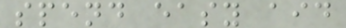spend easy aid
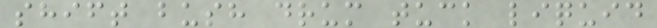shift bush drum tuck liquid
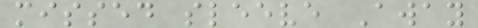missed sleeve Away
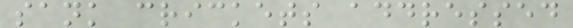sank crickets addressed
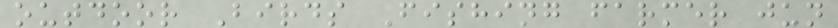outdoor Birds Fishing farmer jun
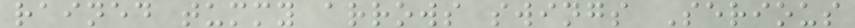rained tummy arrows swings Serious
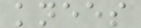knees
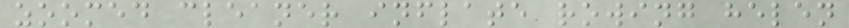zoomed cleaner inflate rowing helen
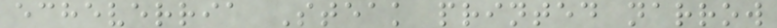echeverria Steak printed narrow
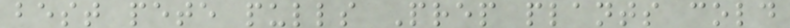best pete pulls Prep plants cold
